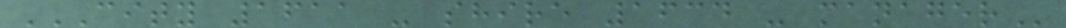CITY 1611 - SHIRE 1634 - MANAGER
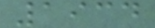1934
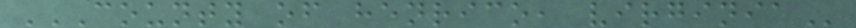COUNTY OF HENRICO, VIRGINIA
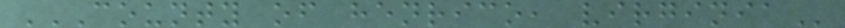COUNTY OF HENRICO, VIRGINIA
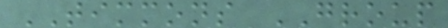TIMMONS GROUP
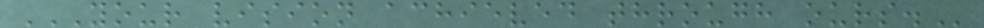YOUR VISION ACHIEVED THROUGH OURS.
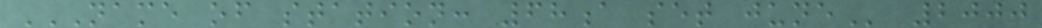NAME OF STATION: 68A SET JUNE 2000
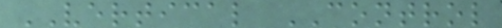VERTICAL CONTROL
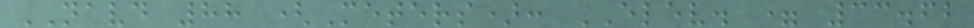NAVD 88 (Meters): ELEV. = 33.62
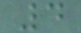4
